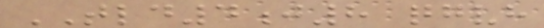TLD4j8 qgvh
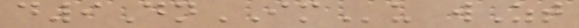d9DnIMu wZt
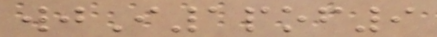wjI1pof9
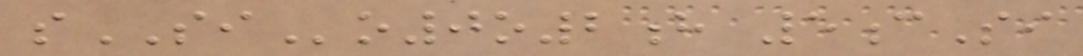sSIo0o2h 5cSi
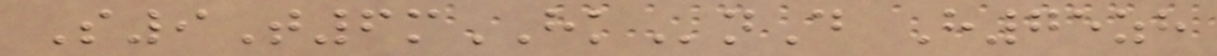S9T6mHKnD H75zh
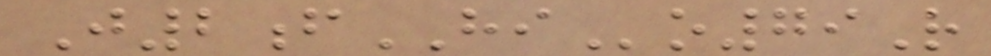J2fHIo79R
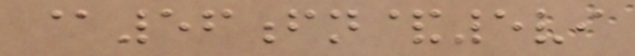@56fn&5vi
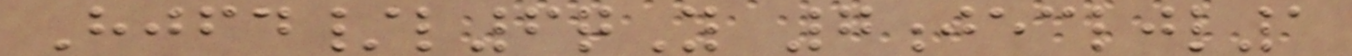Hjfd/l6qY 7jecljl1
